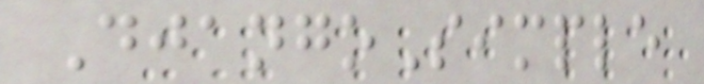DjangoSimple
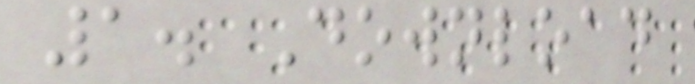1. Download
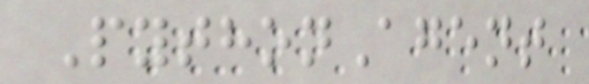PythonAgent
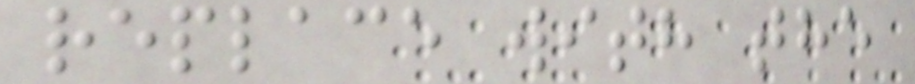replace with the
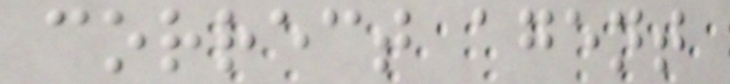correct agent
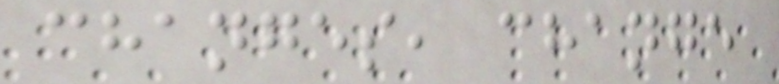changes, change
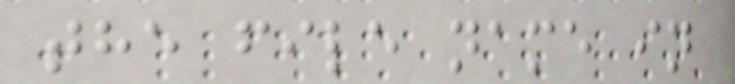the file name in
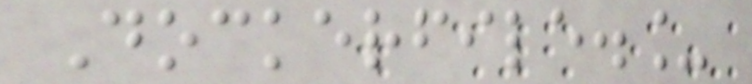Dockerfile._
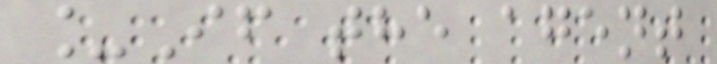_If the agent
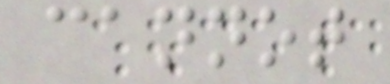cannot
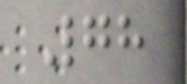78
